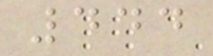444
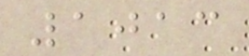1013
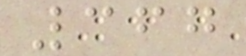367
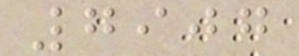7907
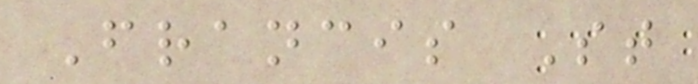Francis St
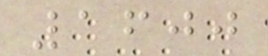1600
